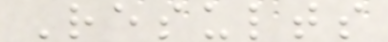Results
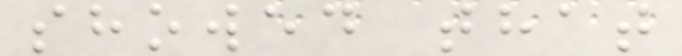showed that
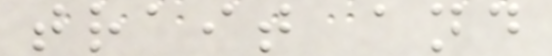trait and
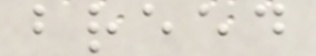breed
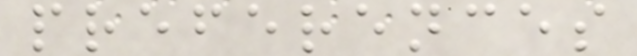preferences
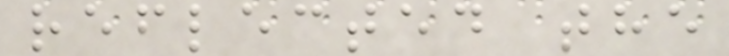reflected the
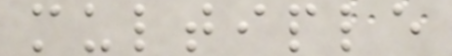multiple
